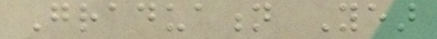Graduation Year
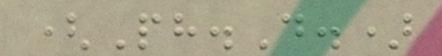(Ph.D.)
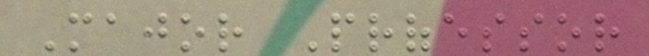Major Professor
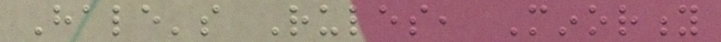Hale's Rules, Minority
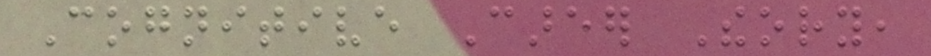Cognitive Career Theory,
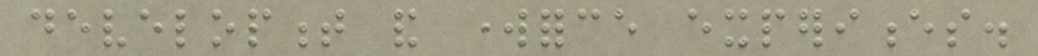development and workforce experiences.
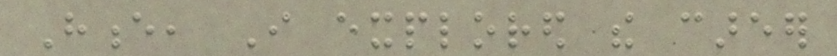Hence, I explored the career
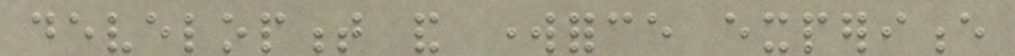development and workforce experience
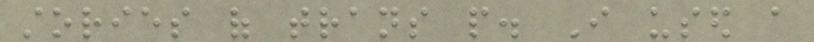stories of trans people. I used a
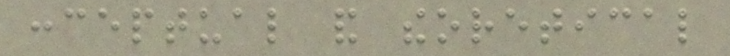conceptual and theoretical
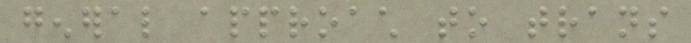general approach to trans
